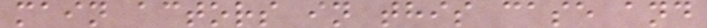main actors in this case and
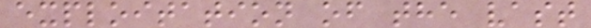exploitation of the vast
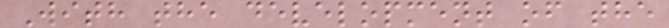With the development of the
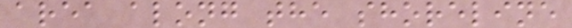area along the shoreline
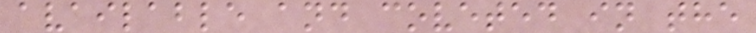available and coveted in the
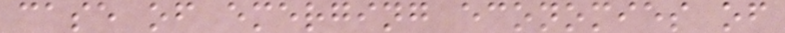case of emerging economies of
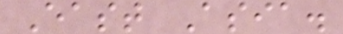East Asia.
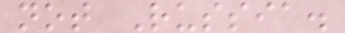not Russia.
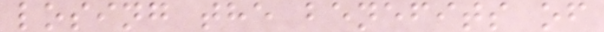losing the benefits of
